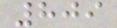809
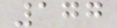177
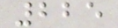225
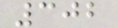302
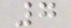7
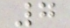7
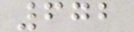672
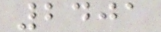2401
